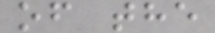of the
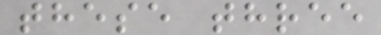these three
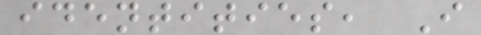identities, I
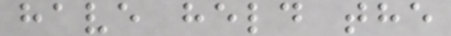have held the
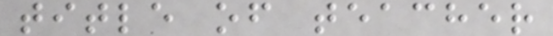title of teacher
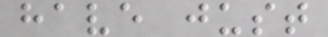have just
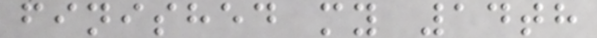finished my 14th
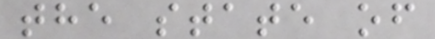the state of
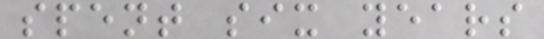spent six years
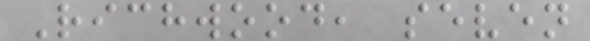Richwood, seven
